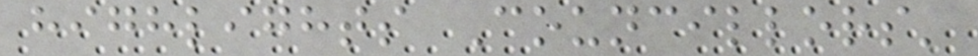highlights Councillors'
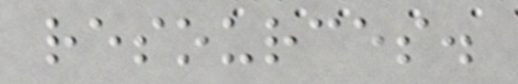resources.
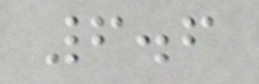6.6
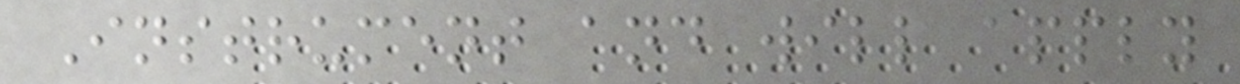Instrument and will apply
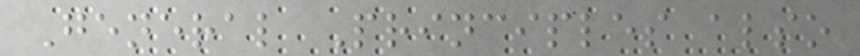General Principles also
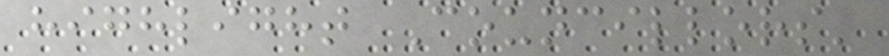highlight Councillors'
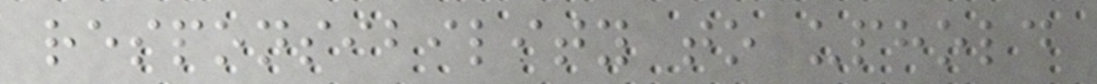responsibility to uphold
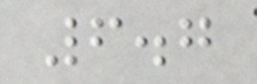6.7
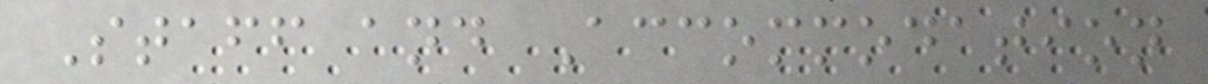Staff and Accommodation
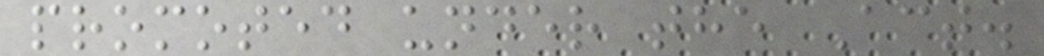promoted under the Act.
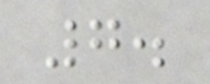7.
